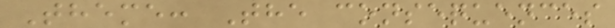Theme: The consequences
